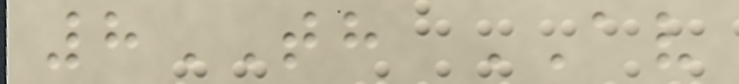8TH AV
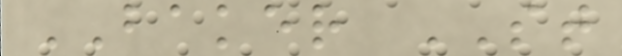BAKER ST
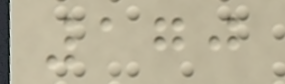170
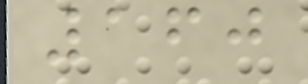160
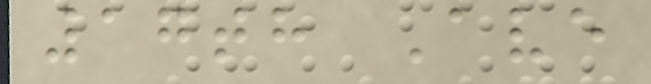17th Ave
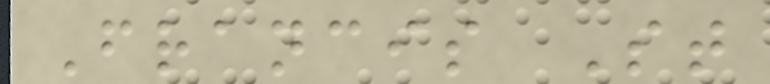Francis St
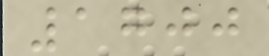1700
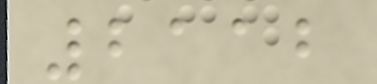2112
